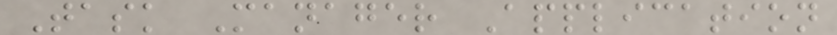Task Manager Application
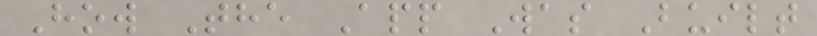How The App Was Built
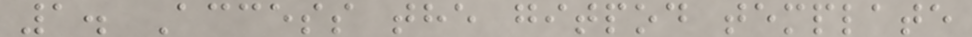1. Access the gitpod template
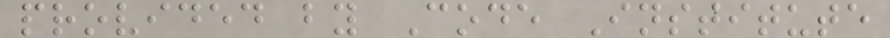provided by Code Institute
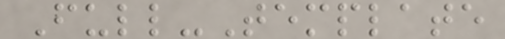Full-Template
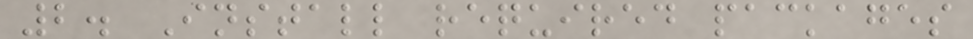2. Install required packages
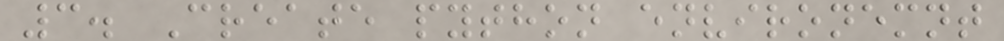3. Create python environemnt
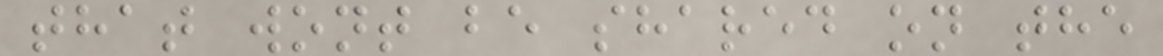that wont be shared on the
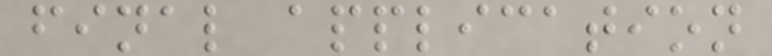final application
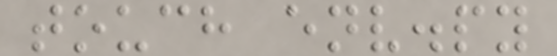touch env.py
